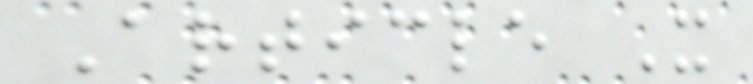Article X
